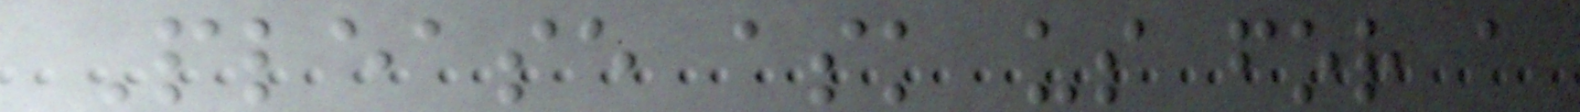Please ask us for a
